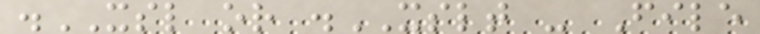.XSL or .XSLT - File
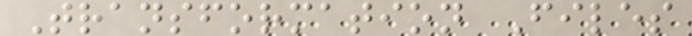Transformation Files
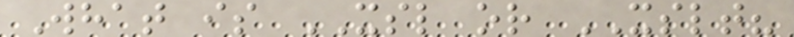What is XSL or XSLT?
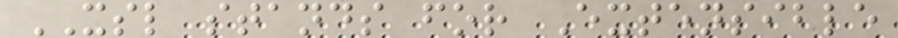XSL stands for Extensible
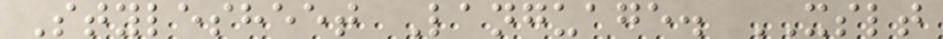Stylesheet Language. XSLT
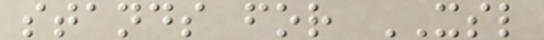stands for XSL
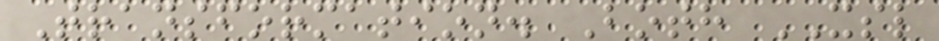Transformation. Both XSL
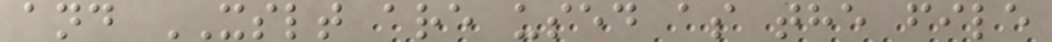and XSLT are used as the file
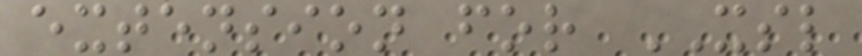extension for XSL
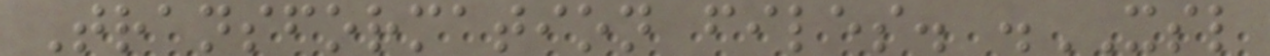Transformation files. .XSL
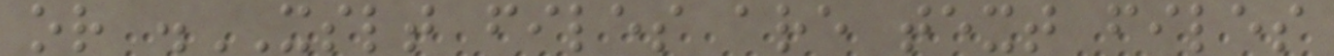or .XSLT files are text files
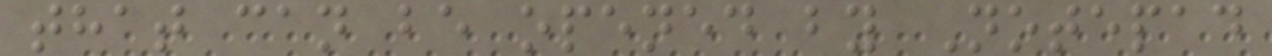that can be opened by Notepad
